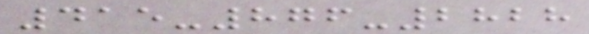415-876-2828
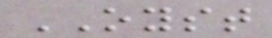OYST
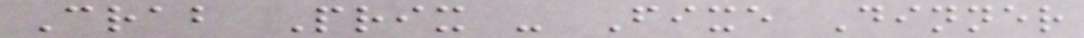Crab Prix - Fixe Dinner
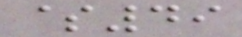$49
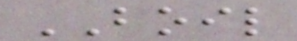BOIL
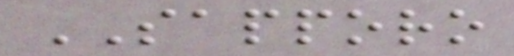SAPPORO
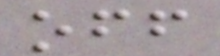off
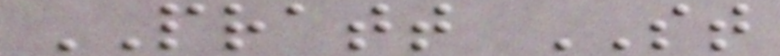PRATT ST
